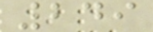249
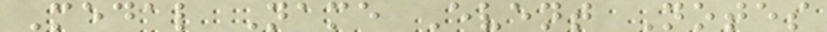Medal Name Event Notes
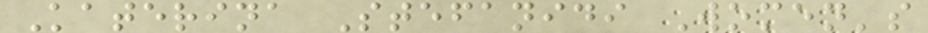Katerina Stefanidi Women's
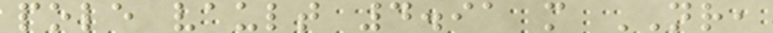pole vault 4.91 m NR,
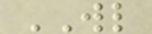WL
